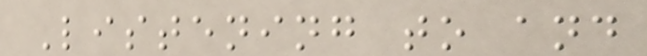Listening to and
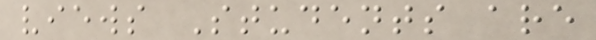views Students are
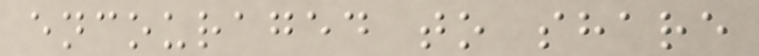encouraged to share
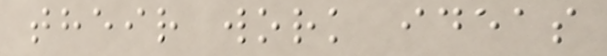their work ideas
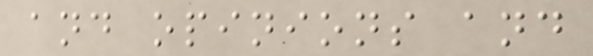and opinions and
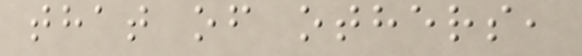that of others,
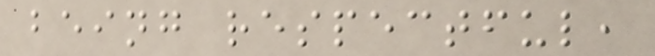being respectful,
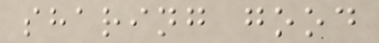sharing good
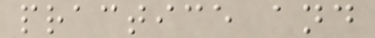practice and
